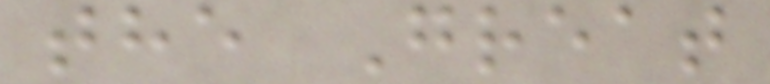the Great
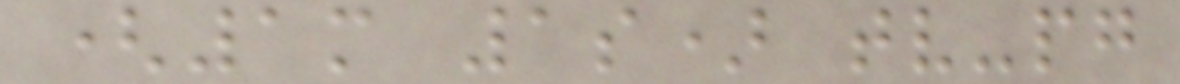(1m 1s) tv-pg
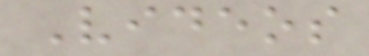Videos
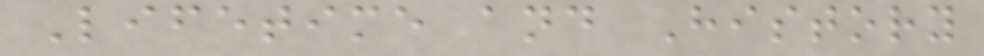Lifetime and History
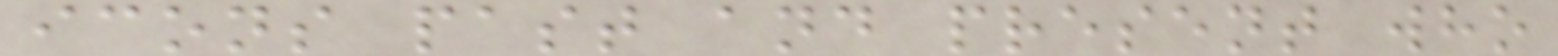icons past and present who
